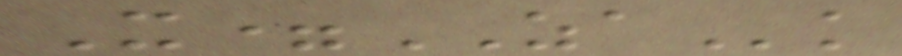X=ZAk
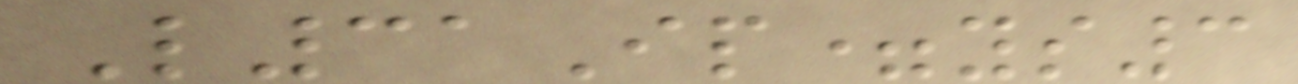L31Ip=ys3
